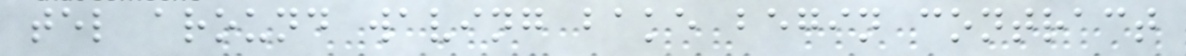tel around waving bake begin contract
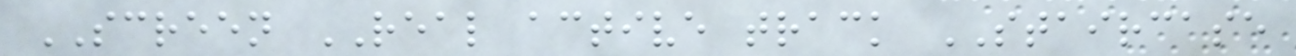SCREEN REAL active track STAIRCASE
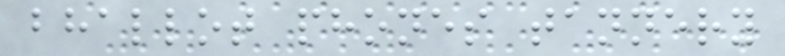bhallot phones tannery
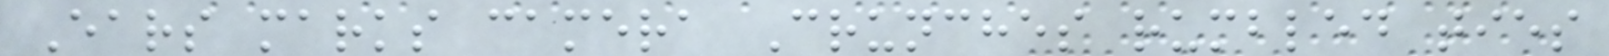Ears marks camera Crunches rumbled ties
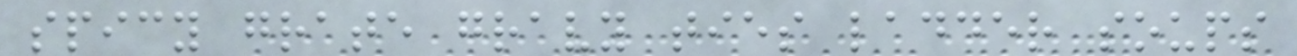spicy grate gravy ties ladder soups
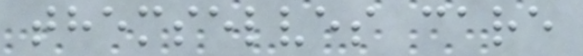themselves care
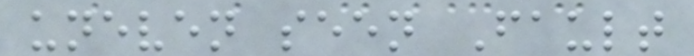uneven seen Fault
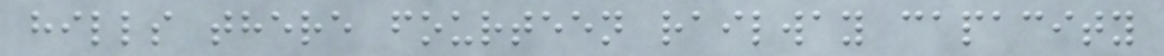hills there fourteen railway capacity
